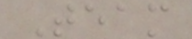Team
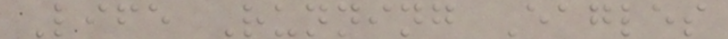Life Running Eagles
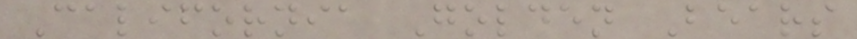California Golden Bears
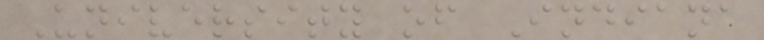University of Indiana
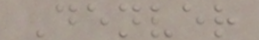Denver
